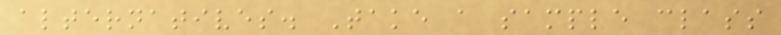alternatives. Take a sample class
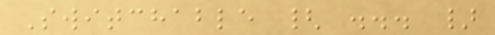Switchable { ... }
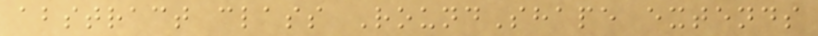abstract class RoundShape extends
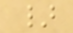}
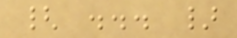{ ... }
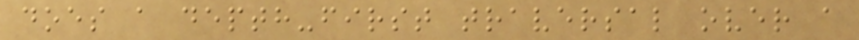does a depth-first traversal over a
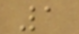1
